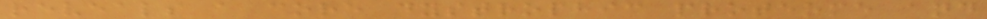reveals a core dystrophic proteome and
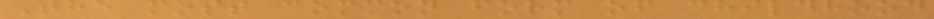The most common form of childhood
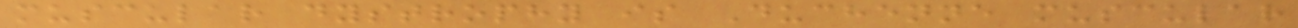muscular dystrophy is Duchenne muscular
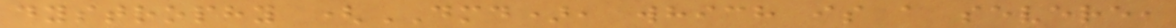dystrophy (DMD), which is a severe,
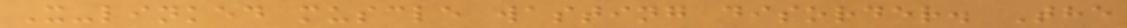X-linked muscle wasting disorder. The
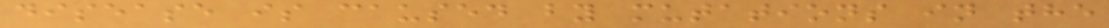disease is caused by mutations in the
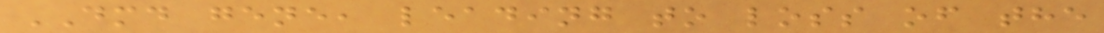DMD gene, leading to loss of the
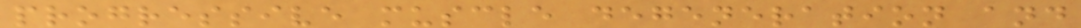progressive muscle degeneration and
